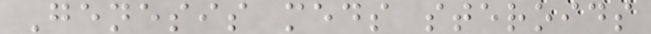Genesis meds steroids
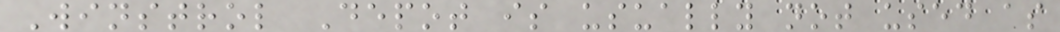Winstrol Depot is usually not used as
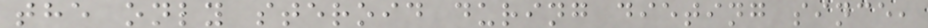the only steroid during dieting since,
